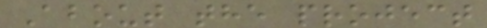About the project
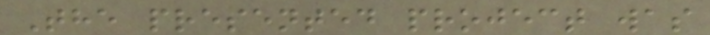The presented project was
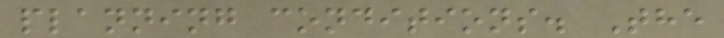planning conditions. The
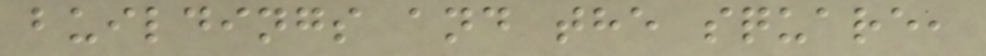buildings and the square,
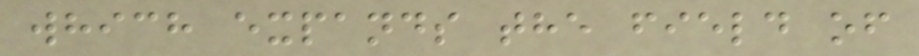which expands the field of
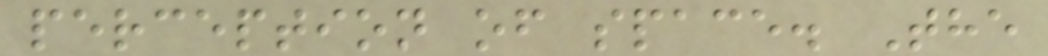perception of space. The
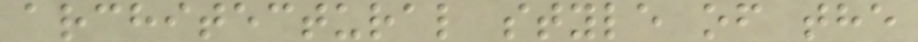architectural style of the
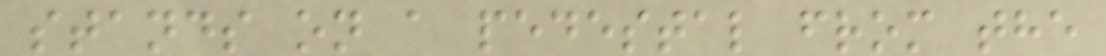stands on a pedestal from the
